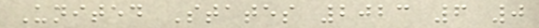United States 2023 6 0
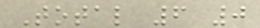Total 6 0
